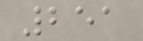251
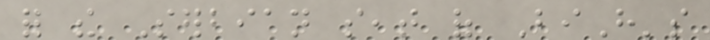for the Serbian seat of BiH's
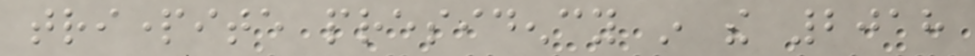tripartite presidency in the 2018
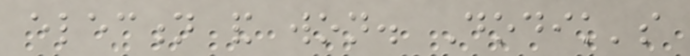election and won. Dodik's
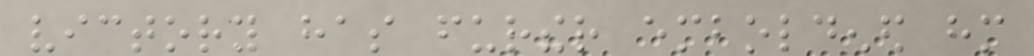victory has further emboldened him
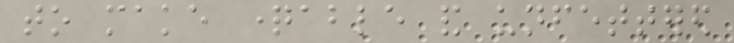to make questionable and unfettered
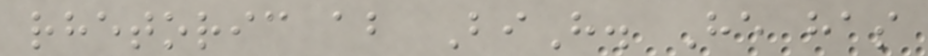rhetoric about BiH. He has
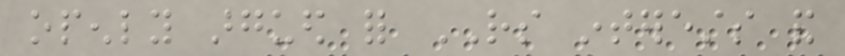openly argued for RS interests and
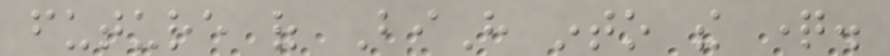future of BiH into the question.
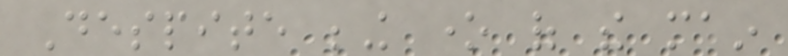Despite being one of the main
